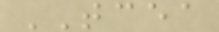TCEA
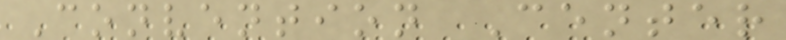Convention Center
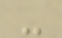-
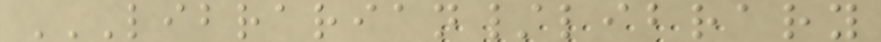LIBRARIAN/LIBRARY
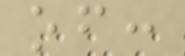of:
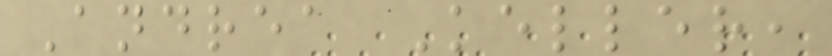Andrea Keller,
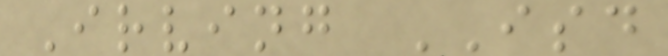Irving ISD
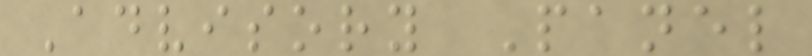Advisory Panel
